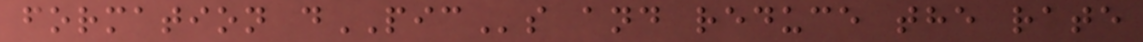formation dPICs and reduce the rate
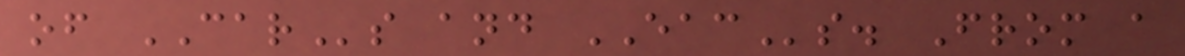of CARs and EACs. From a
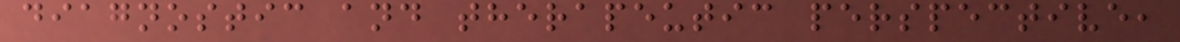diagnostic and therapeutic perspective,
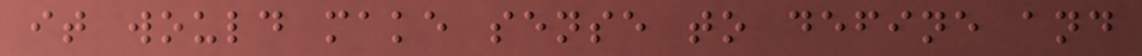it would make sense to define and
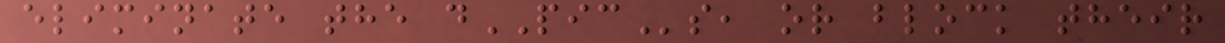eliminate the dPICs, or block their
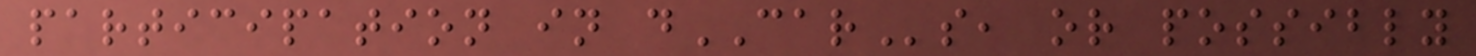participation in dCARs, or possibly
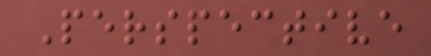Perspective
